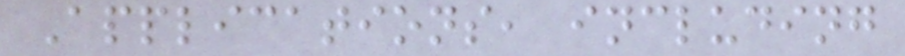Applications, including
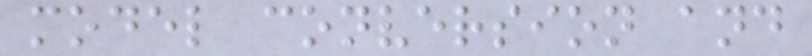model conversion and
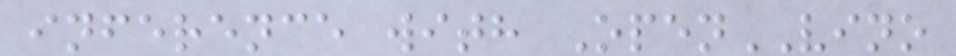inference with OpenVINO
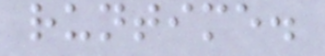runtime.
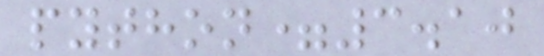python=3.10
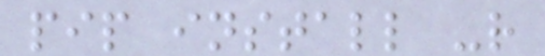pip install -r
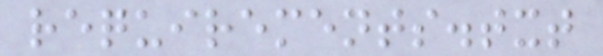requirements.txt
